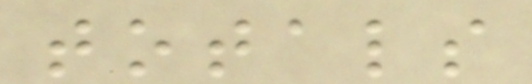totals
